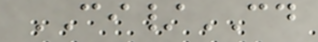CI/CD
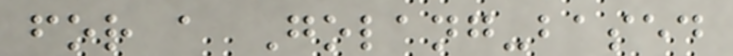for a Golang-based
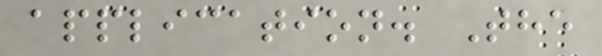application. The
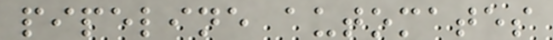pipeline automates
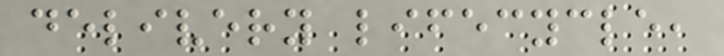delivery lifecycle,
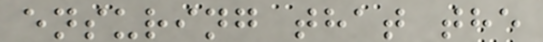ensuring that the
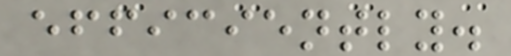efficiently.
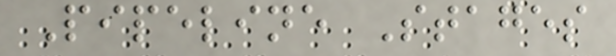Pipeline Stages
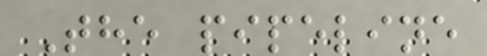The pipeline
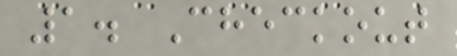1. Checkout
